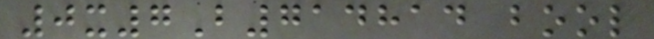0x7B714814 bool
